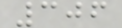306
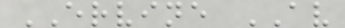ERVINE AV
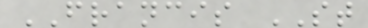FRANCIS ST
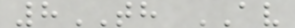8TH AV
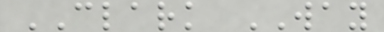CLARK WAY
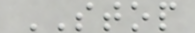STOP
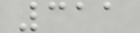311
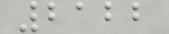2122
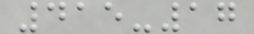415-17
